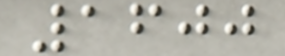1600
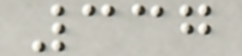337
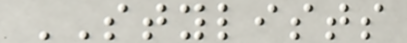STYLISTS
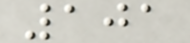101
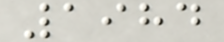1984
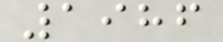1986
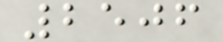2506
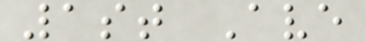1st Ave
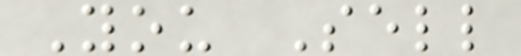You Sell
